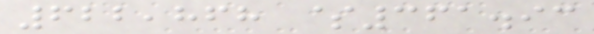622,868 $361.93
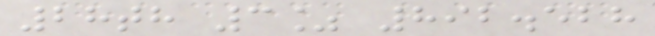28th 3% 892.528
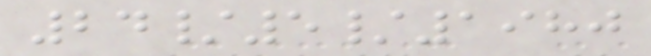24/5/1980
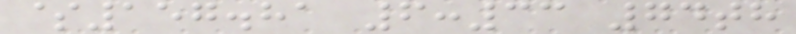$157.81 6:33 74th
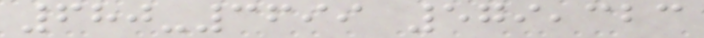680-3699 579,323
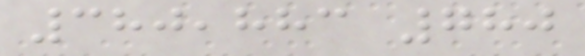380,883 780
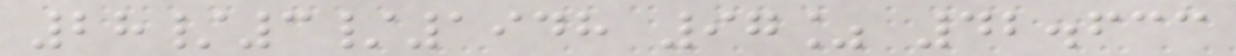28/3/1948 97% 42.633
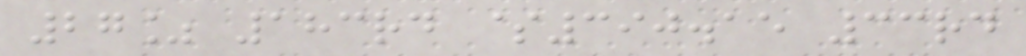27% 183rd $390.15 33rd
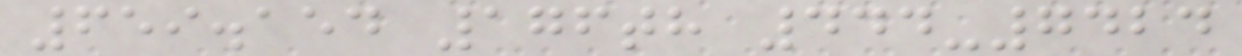659.154 176th 444-7424
